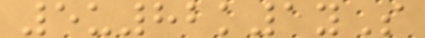5u82k1yS
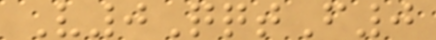V0QqtF0
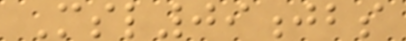Msl09jbs
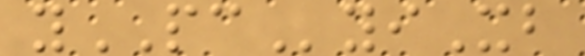yPCyiXb
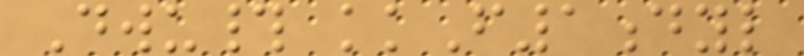Dwu# kkF1dyl
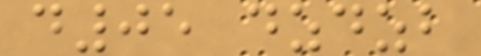d05 dzdzb
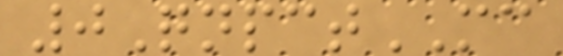0QnpctMC
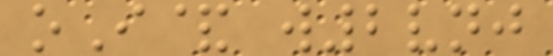oI& w2vnj
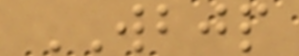WBJP
